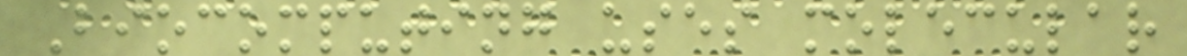Biocomputing uses molecular
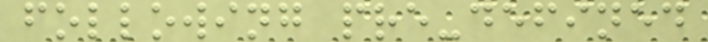following pre-defined
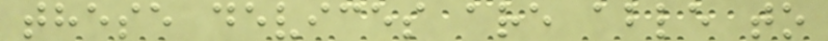these devices are able to
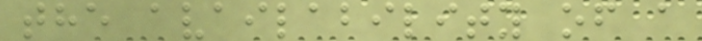the availability of a
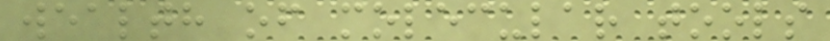wealth of molecular tools
